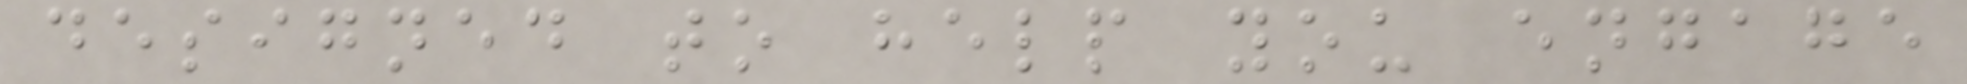designed to help you engage
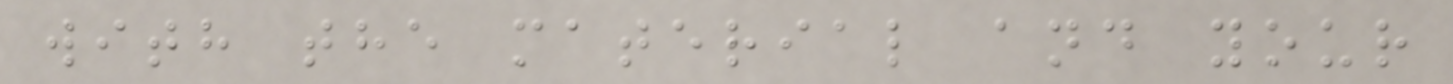with the material and your
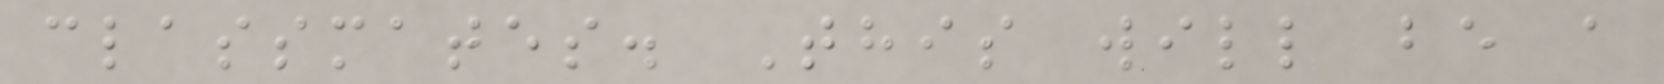classmates. This will be a
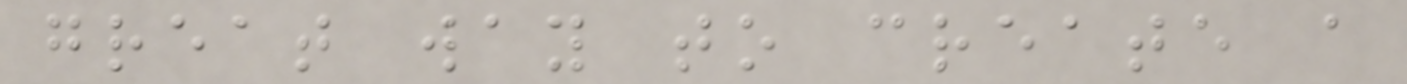great way to create a
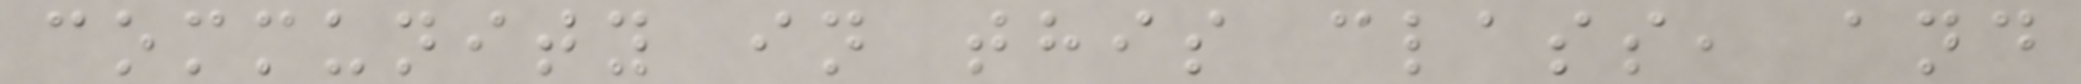community in this class, and
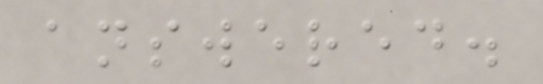answered.
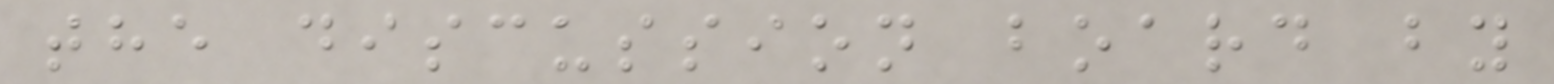the discussion board by
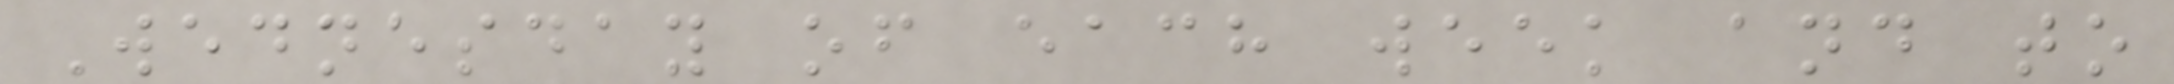Wednesday of each week and to
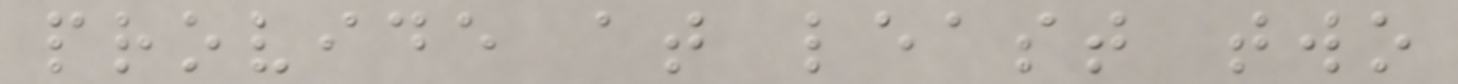provide at least two
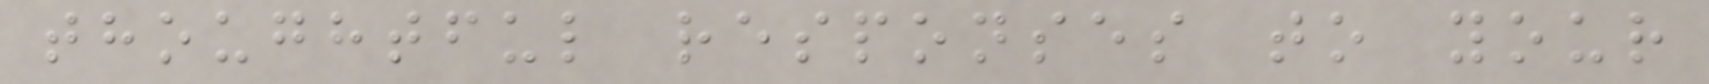thoughtful responses to your
